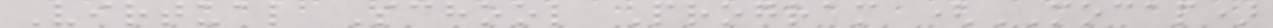Virtual School Program (MOCAP)
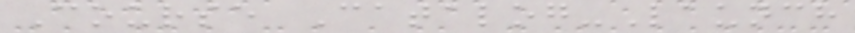Course Catalog-Launch
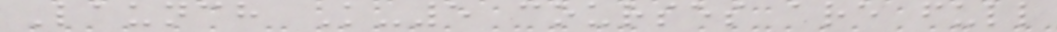Launch K-5 courses are full
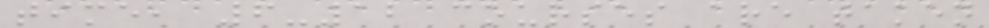time, 6-12 courses are taken
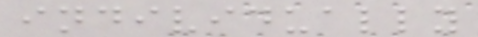individually
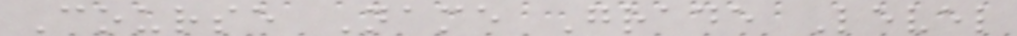Course Name Grade Level
